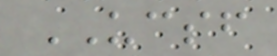UCSF
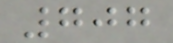707
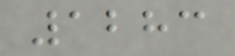1283
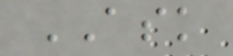ASK
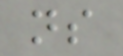ns
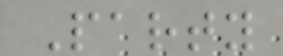Party
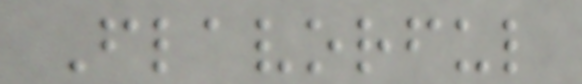Flavorful
